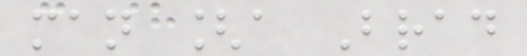man [a Brad
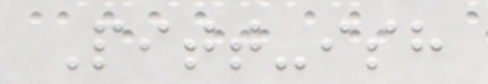Pitt-ish
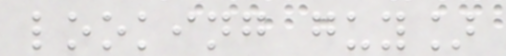looking guy]
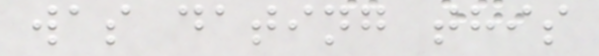was dating this
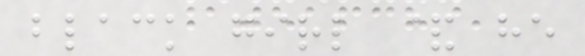black girl & he
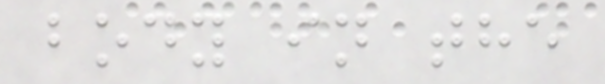body in the
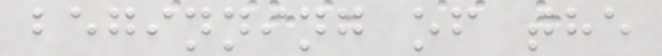beginning of the
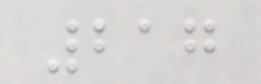217
